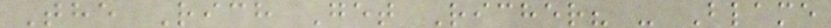The Rich Get Richer? - Blame
